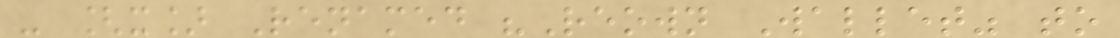- [x] Renamed "Reown Wallet" to
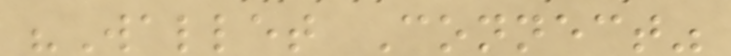"Wallet Connect"
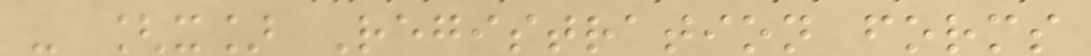- [x] Registration forms
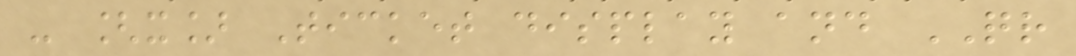- [x] Ticket display and QR
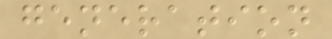generation
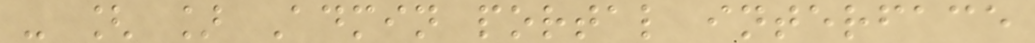- [ ] Admin portal interface
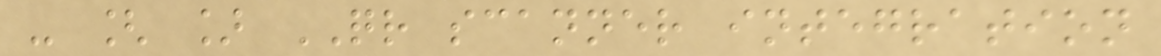- [ ] QR scanner integration
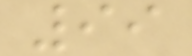99
